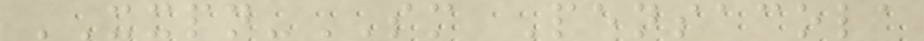XXPN-SM Pensacola
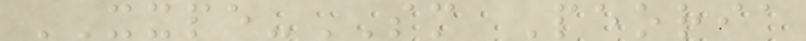XXPE-SM Peoria
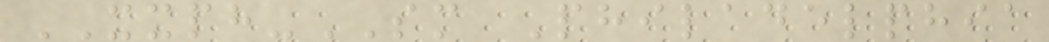XXPH-SM Philadelphia
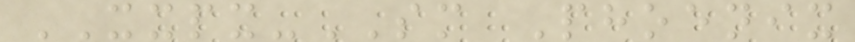XXPX-SM Phoenix
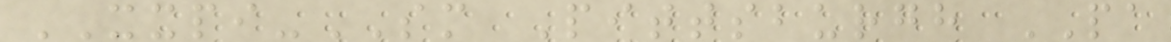XXPI-SM Pittsburgh PA
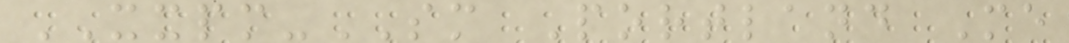XXPM-SM Portland Me
